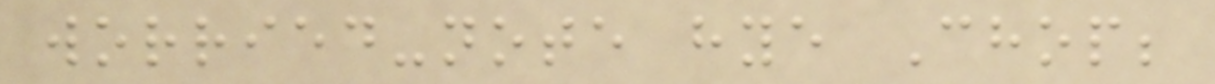worried-note hye Chop;
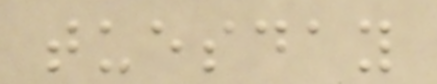tuesday
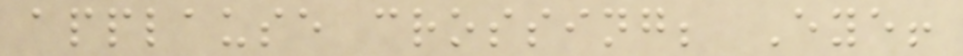applause crossing; Eye!
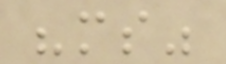"ms"
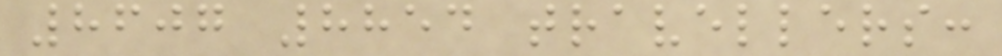8607 8854 travellers:
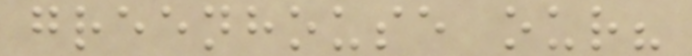greenhouse our?
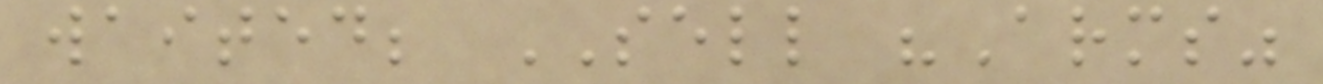waited; SELL "Arms"
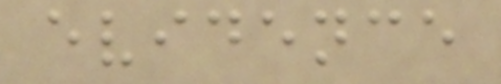evidence
